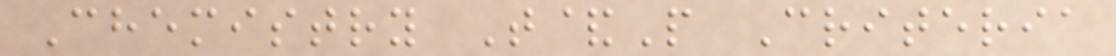Chemistry T&P Criteria
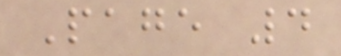Page 4
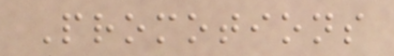Promotions
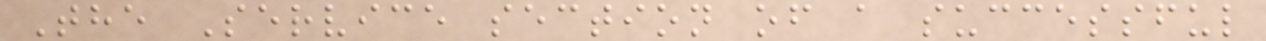The Service section of a successful
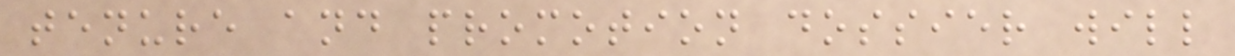tenure and promotion dossier will
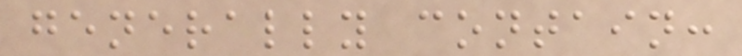generally contain:
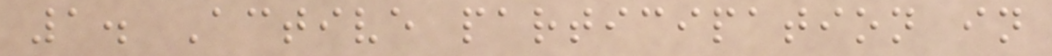1. Active participation in
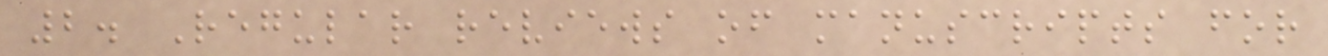2. Regular reviews of manuscripts for
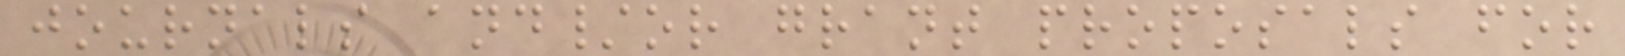journals and/or grant proposals for
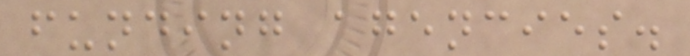funding agencies.
